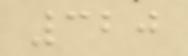320
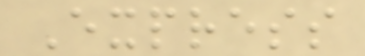Express
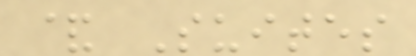& Suites
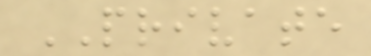PRIVATE
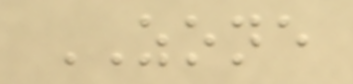ZONE
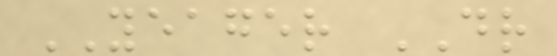YEAGER DR
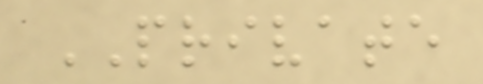PRIVATE
